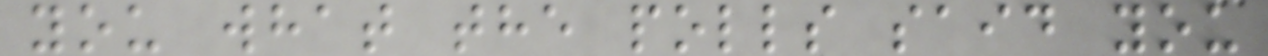you what the polls said you
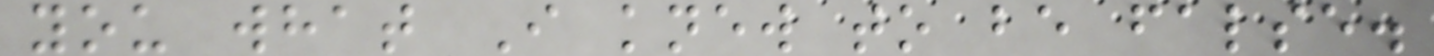you what I knew to be false.
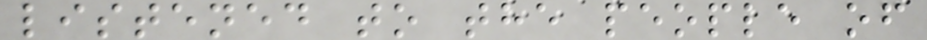listened to the people of
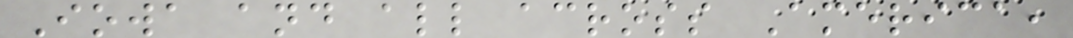Iowa and all across America,
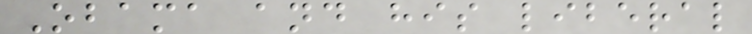Obama and his liberal
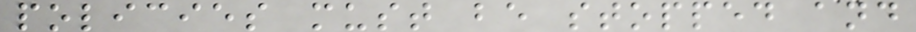policies must be stopped and
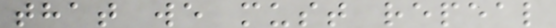that we must repeal
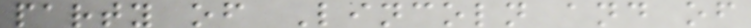party of Lincoln and of
